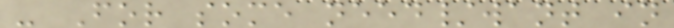- For some need/want in
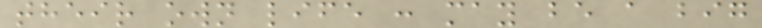their own life : may be a big
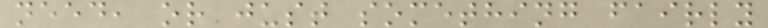need, or just something fairly
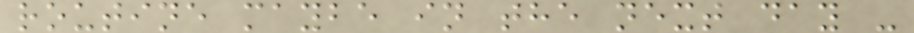routine maybe in the next day -
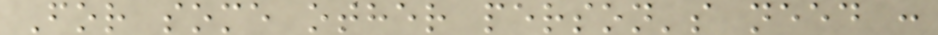For some other person's need :
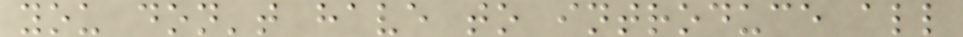you don't have to introduce all
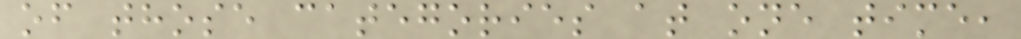of those categories at one time,
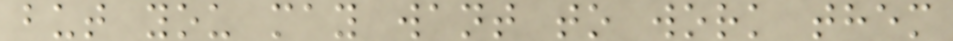but you may want to work them
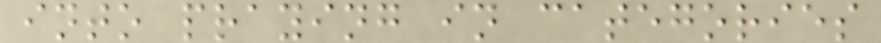into praying in categories
